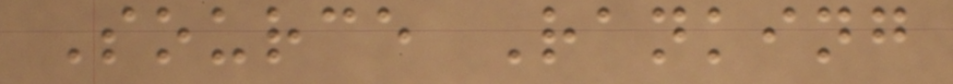Source Ranking
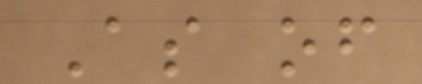As of
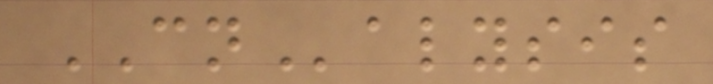CNalysis
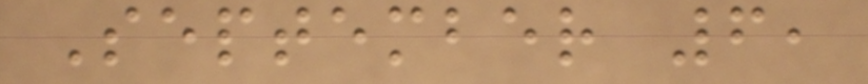September 6,
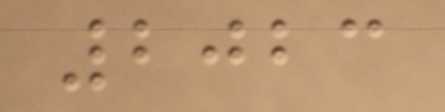2023
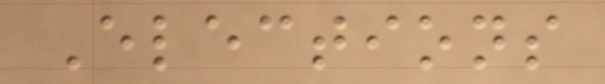Elections
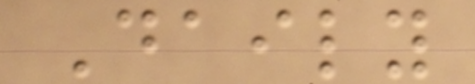Daily
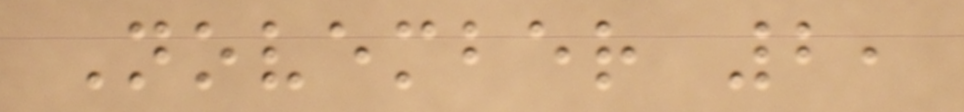November 2,
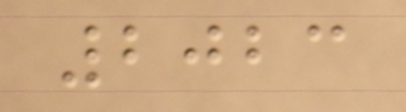2023
